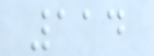114
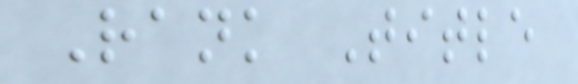Rank Title
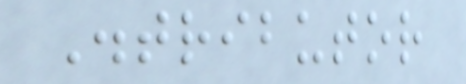Distributor
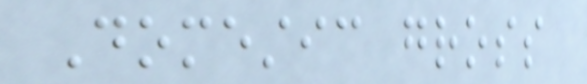Domestic gross
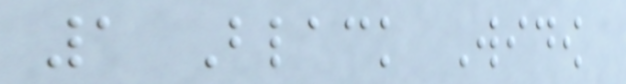1 Black Widow
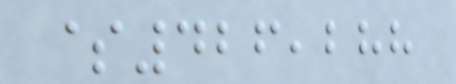$426,288
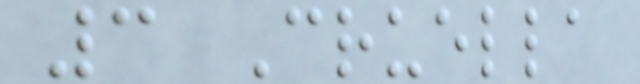3 Cruella
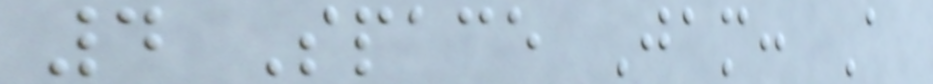4 Space Jam: A
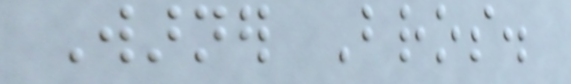Warner Bros.
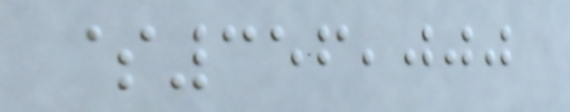$356,000
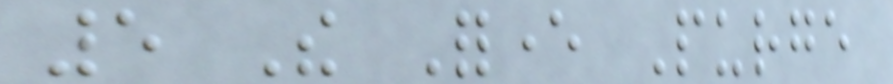5 The Forever Purge
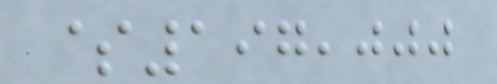$197,000
